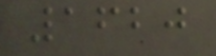1620
